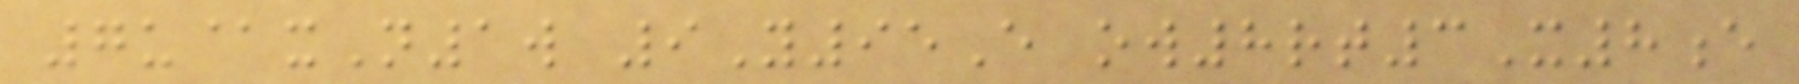7u@xN1w 9Y95E ow8rt3X8e
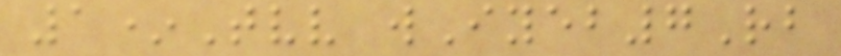1*Tvv wIyeb7Rb
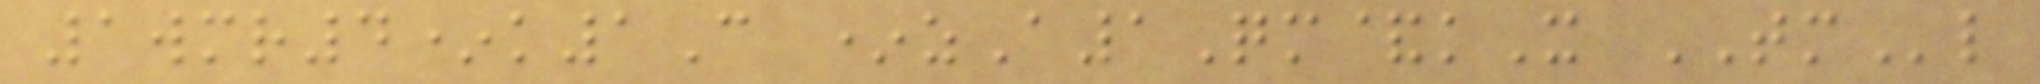1wmr4*k1C *zA1Qm&kX TMl
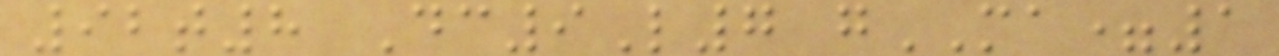92t8 Dc9L7 gMA=1
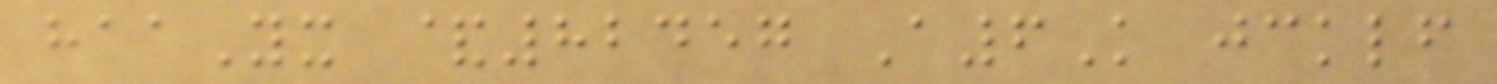haaYx &82457 A6K jcklf
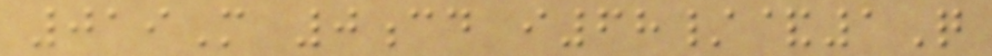019M 0cd i68/&1Q
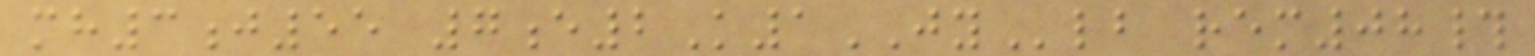mh3j55 7e2K1JYlb rem08#
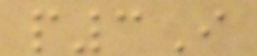p3I
